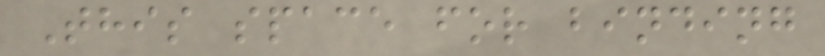This space for binding
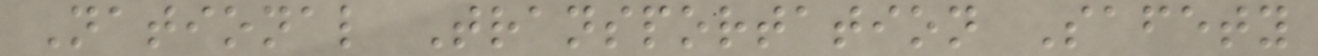National Transportation Safety
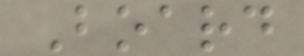Board
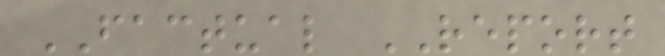FACTUAL REPORT
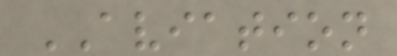AVIATION
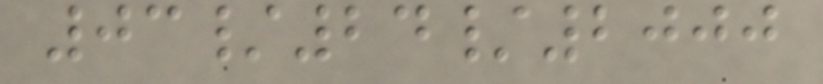03/24/2000
